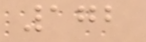172
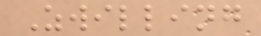Zwilling
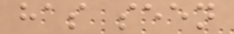has seen
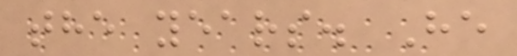the years. He
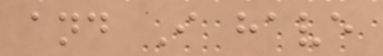and I have
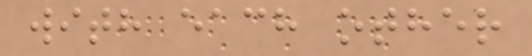with each other
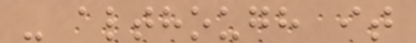- although it
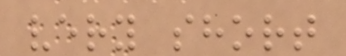very short
